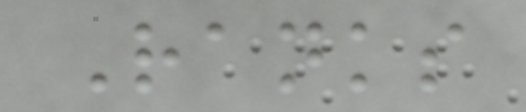Ranks
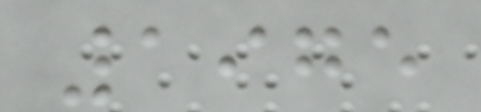1975
